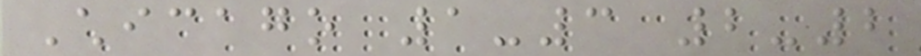Chicago 1-3 2-2
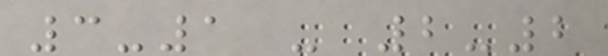3-1 - 2-2
